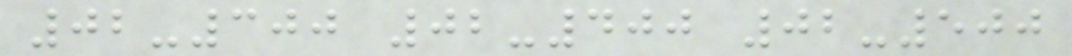02-300 02-400 02-500
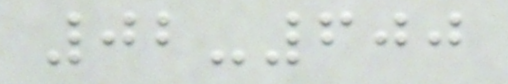02-600
